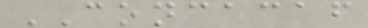CONCACAF
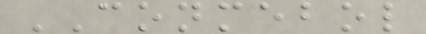CONMEBOL
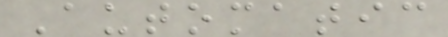Automatic
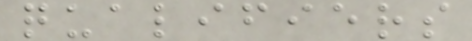qualifiers
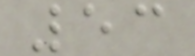53
